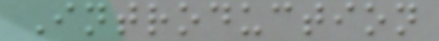Introduction
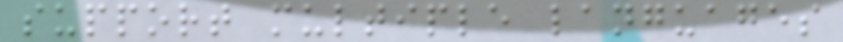support multiple languages
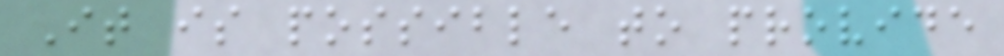It is possible to provide
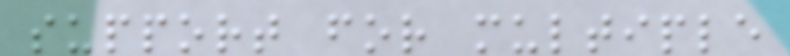support for multiple
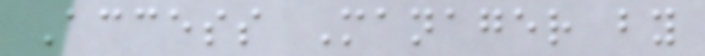Access Manager by
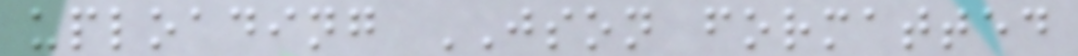uploading JSON formatted
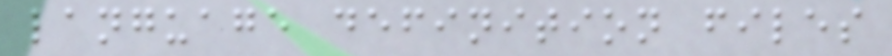language definition files
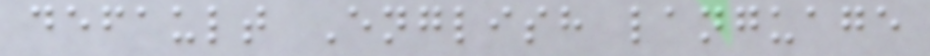default English language
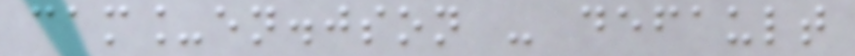cam_en.json - default
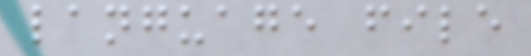language file
